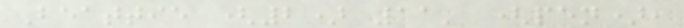Beattie (2) 11' (pen),
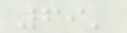69'
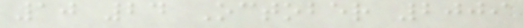10 24 October 2009
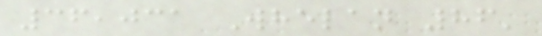36,031 Whelan 86'
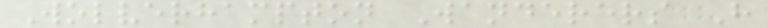Wolverhampton Wanderers H
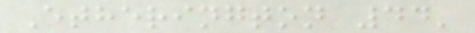Etherington 44'
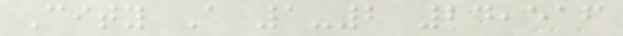City A 1-2 24,516
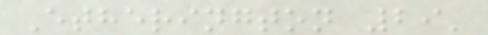Etherington 29'
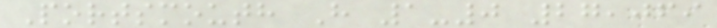Portsmouth H 1-0 27,069
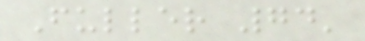Fuller 74'
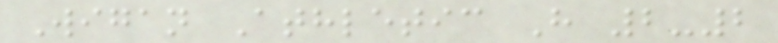Wigan Athletic H 2-2
